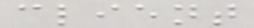client
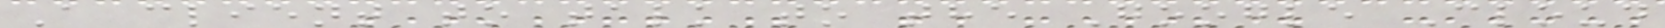A client to talk to the Google Cloud
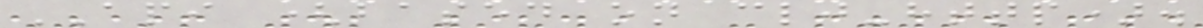API (based on clj-http).
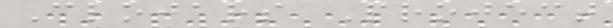Clojars Project
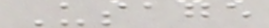Usage
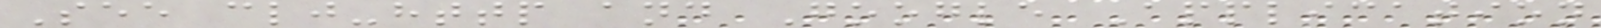See clj-http and Google Application
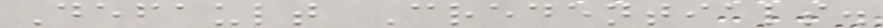Default Credentials.
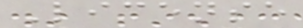License
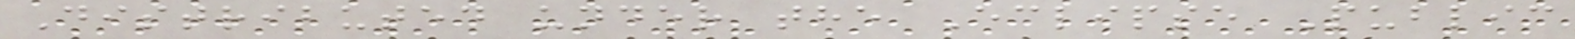Distributed under the Eclipse Public
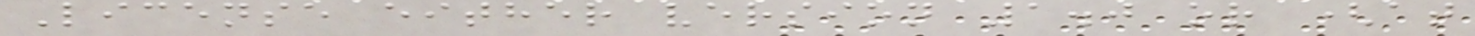License either version 1.0 or (at
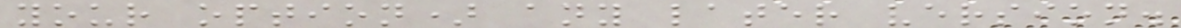your option) any later version.
